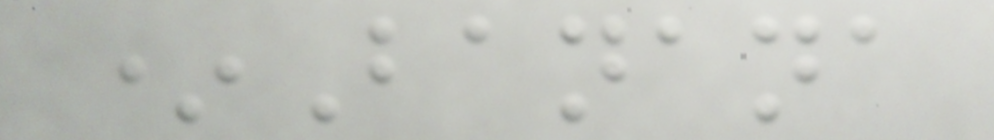*Banana
